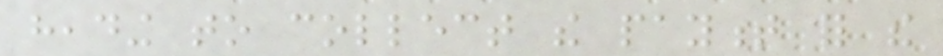heading to collect the payment for the
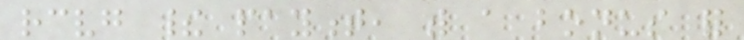receiving their payment, with a bonus for
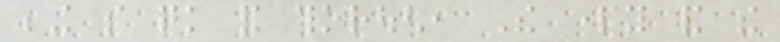being so quick and thorough, The party and the
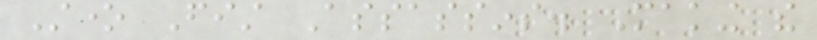Stone Fist Assassins. Making the
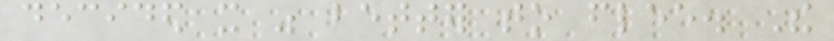decided it was better to flee. The
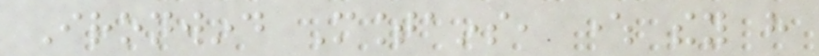Ironwind Mountains, where they have
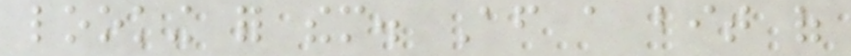looking for them. After a bit of
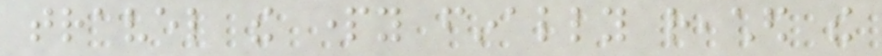travel the party finally reached the
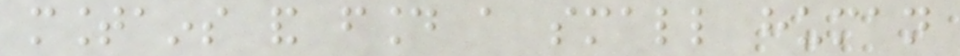mountains and found a small human
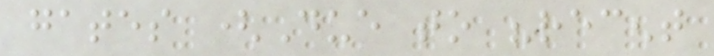gates (Due to "recent
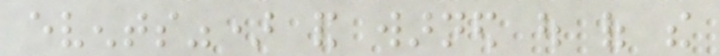events") and warned out of the
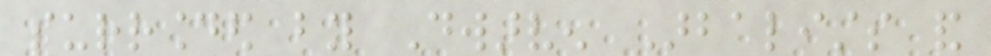surrounded by Dwarven Arbalists and
